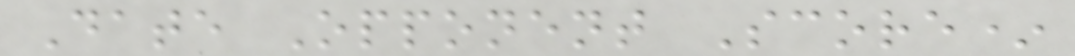Date Opponent Score*
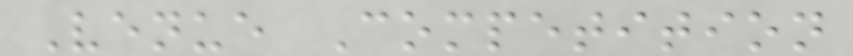Venue Competition
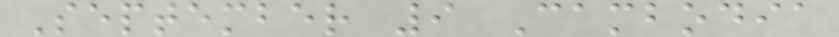September 9 Cambodia
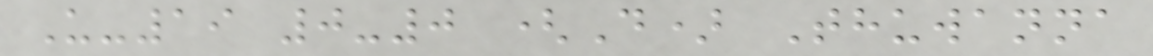U-19 0-0 (D) Thuwanna
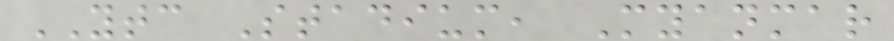YTC Stadium, Myanmar
